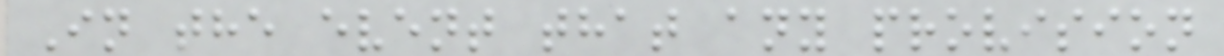In the event that any provision
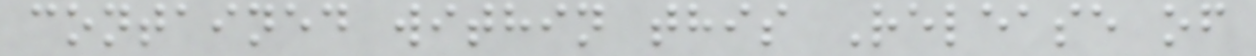contained within this Release of
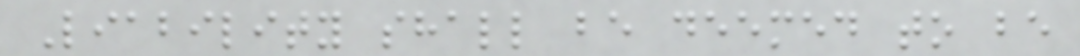Liability shall be deemed to be
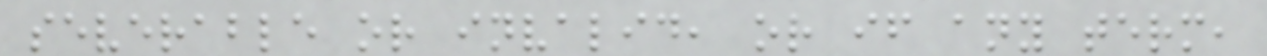severable or invalid, or if any term,
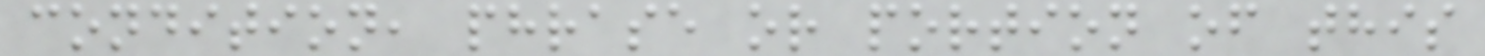condition, phrase or portion of this
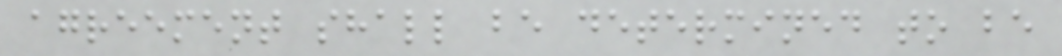agreement shall be determined to be
